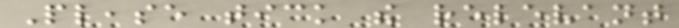Please tick the relevant
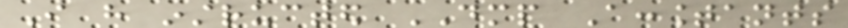I have instructed DMP Accountants
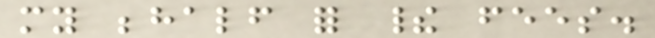my behalf for their fees.
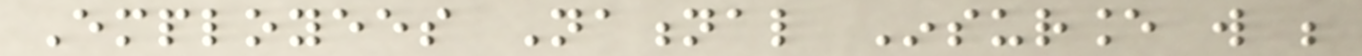Employees National Insurance will be
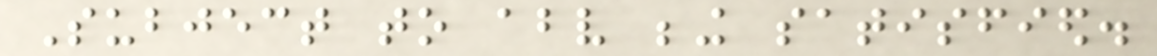Subject to above being satisfied.
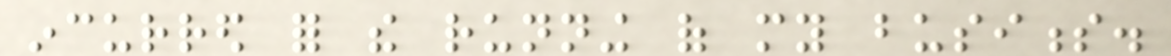incurred for the running of my business.
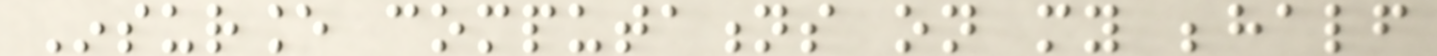Insurance computations on my behalf
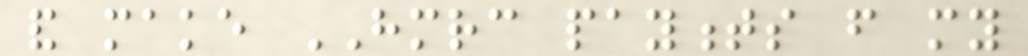and make HMRC payments from my
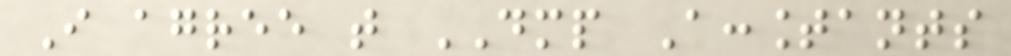I agree that DMP Accountants
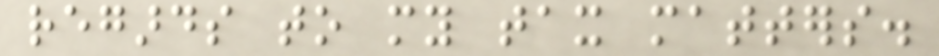regards to my tax matters.
